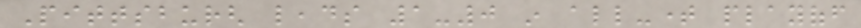Pittsburgh leads 1-0 in all-time playoff
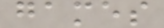games
